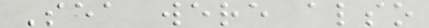Sea were also
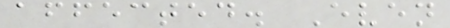affected. Even
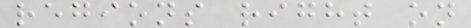regions right on
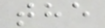the
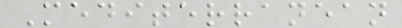Mediterranean
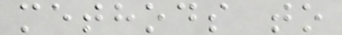methods to
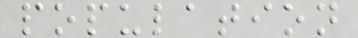population
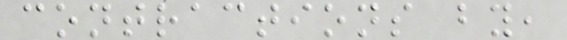contractions by,
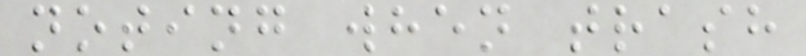noting when trash
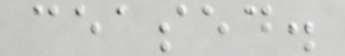ceased.
